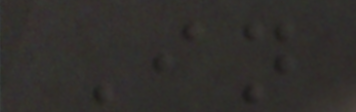In
